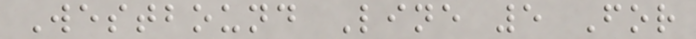Westbound Line 5 For
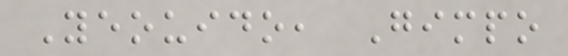Yeouido, Gimpo
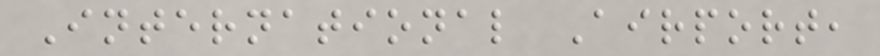International Airport,
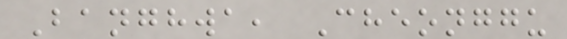Banghwa, Cheonggu
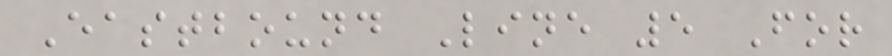Eastbound Line 5 For
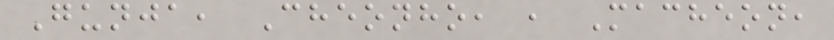Gunja, Cheonho, , Macheon,
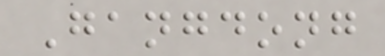Gangdong
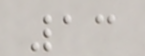13
